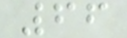66
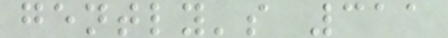gently's 311
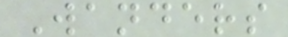Wanders
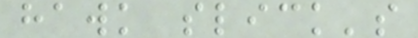hawk slick's
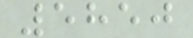5850
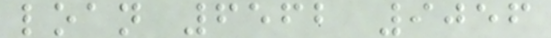loan 6562 9056
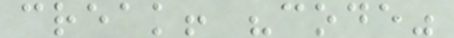creak! "code"
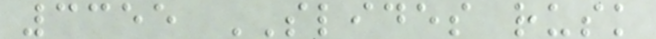3355 SLIDES rusk
